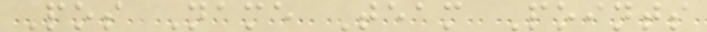Pos Name Team Points
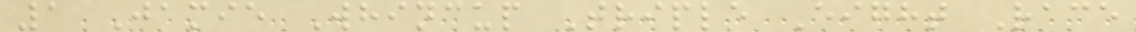1 Jamie Whincup Triple Eight Race
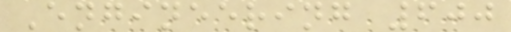Engineering 600
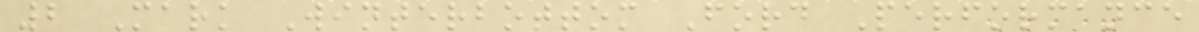2 Mark Winterbottom Ford Performance
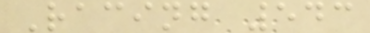Racing 543
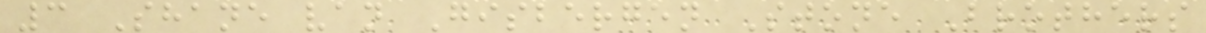3 Shane van Gisbergen Stone Brothers
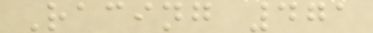Racing 471
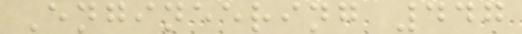Engineering 447
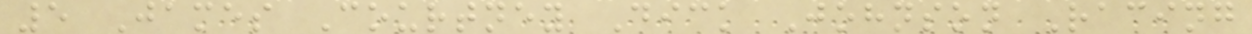5 James Courtney Dick Johnson Racing
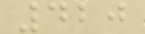420
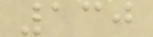130
